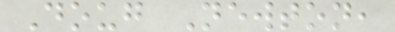Doug Newton,
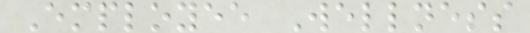Employee Wellness
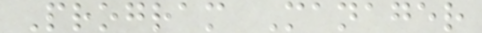Program Manager
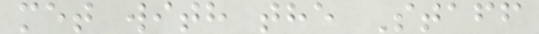met with the Staff
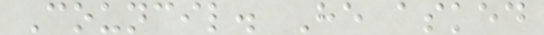Council. He asked
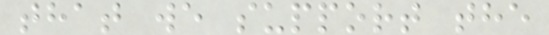that we support the
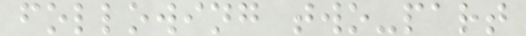following two-part
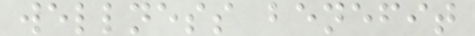wellness benefit
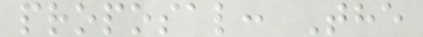proposal: The
